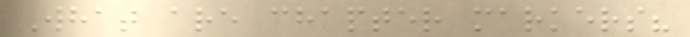What are chapter markers?
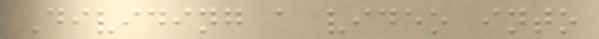Dividing a video into
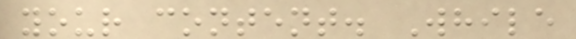your content. While
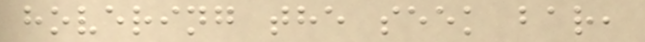hovering the seek bar,
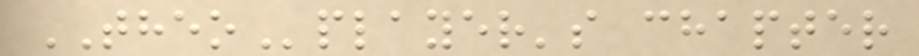THEOplayer's chapter
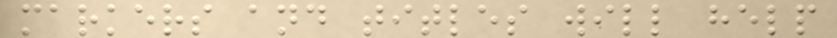markers and titles will help
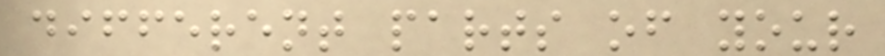different parts of your
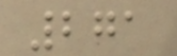271
